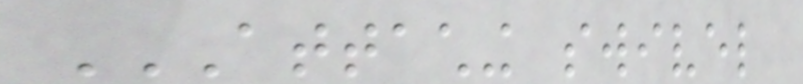ATTACHING SWIVEL
